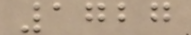1727
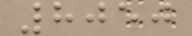8050
